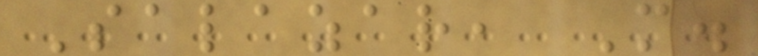Salazar, M.
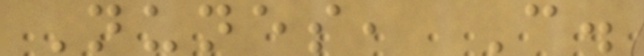Nunes, C.
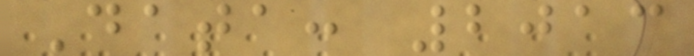Data: 2013
